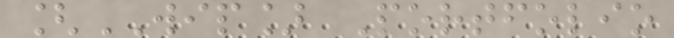[WIP] Portfolio
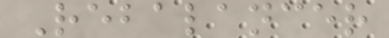Rebalancer
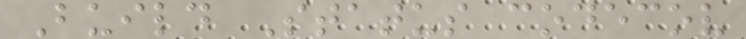Build Status codecov
